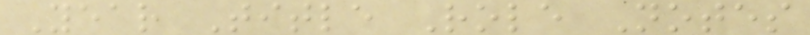Year Title Role Notes
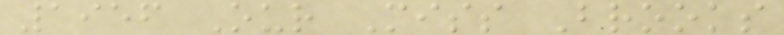1956 Our Miss Brooks
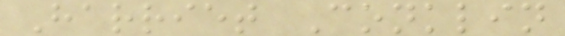Harriet Conklin
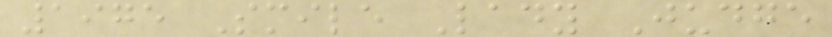1975 Smile Lady Judge
